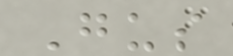Gus
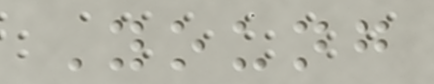Young
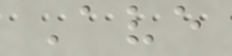Ave
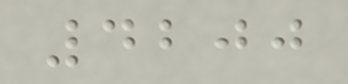4200
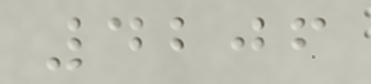4206
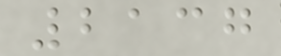2137
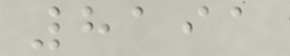8191
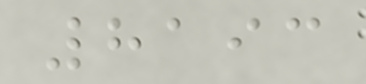8193
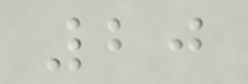20
